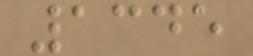1345
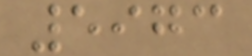5973
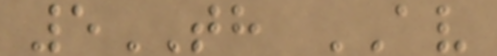5TH AV
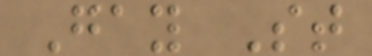Gay St
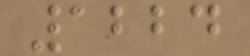1224
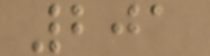201
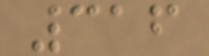316
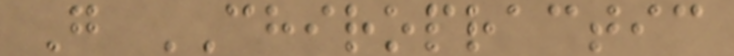G CHIROPRACTIC
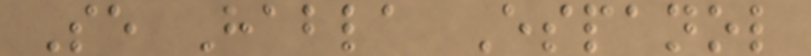Se Habla Espanol
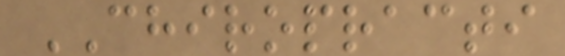CHIROPRACTI
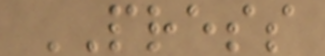PRESS
